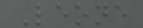Leone
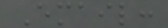Email:
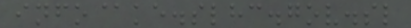info@ke.slhc.gov.sl
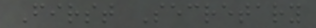First Secretary
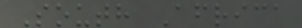South Africa
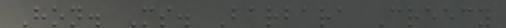Hon. Ms. Barbara Creecy
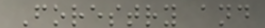Forestry and
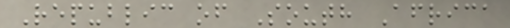Republic of South Africa
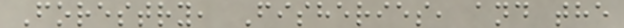Forestry, Fisheries, and the
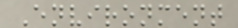Environment
